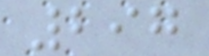297
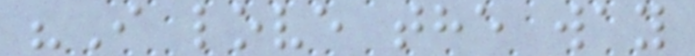"I love the way
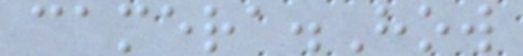camera.How
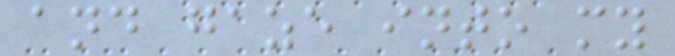and gaze into my
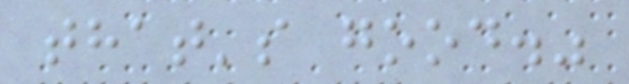that's good."
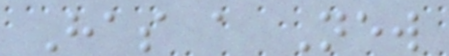Has a New
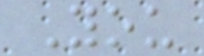You
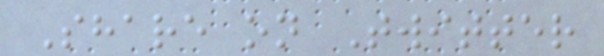Share on Twitter
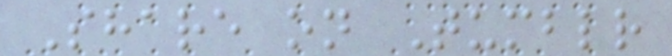Share on Tumblr
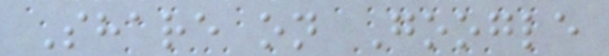Share on Google
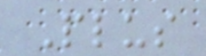Plus
